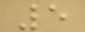5
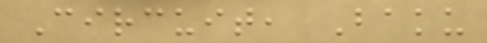Circuit, Baku
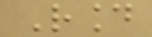Round
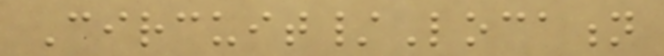Circuit/Location
